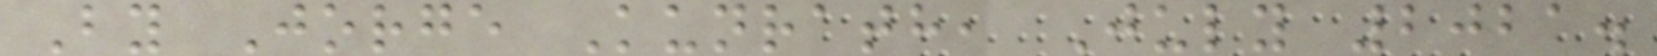By Jorge Kunrath, July 2021.
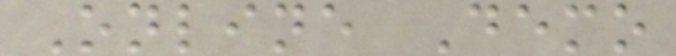Online Demo
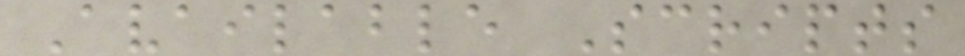Available Scripts
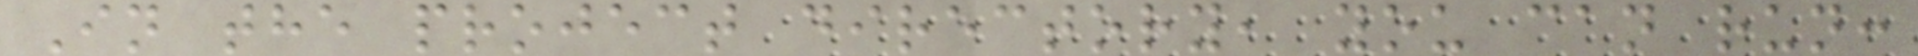In the project directory, you can run:
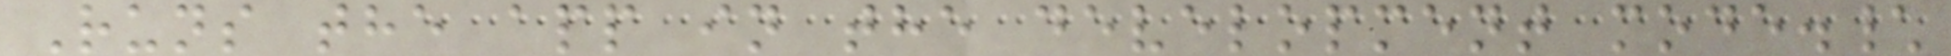Runs the app in the development mode.\
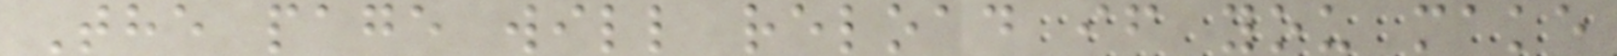The page will reload if you make
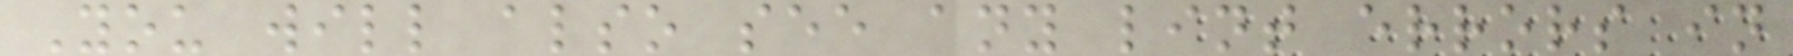You will also see any lint errors in
